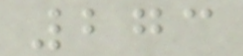273
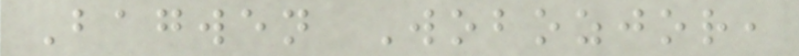Bagwen Wobozjor,
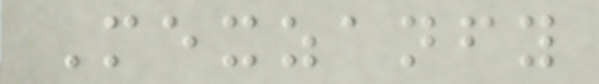Mexzanfy
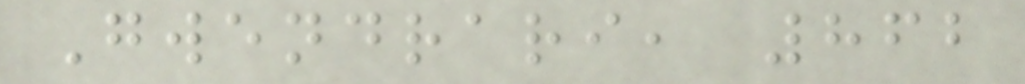Gwendrari, 862
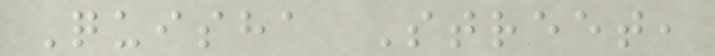Quisha Street,
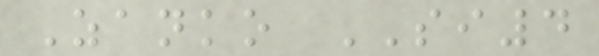Zanko SI4
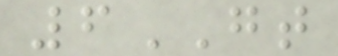6GT
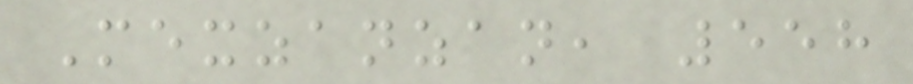Mexzanzan, 558
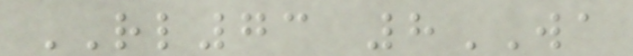RL73 8WA
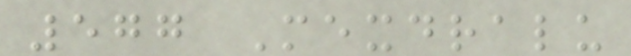577 Mexdralu
